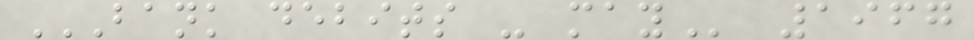BANK DEBITS - MAY 1967
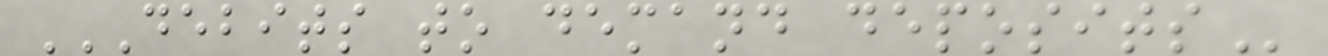DEBITS TO DEMAND DEPOSITS
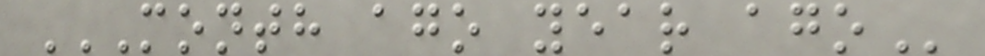MONTH AGO YEAR AGO
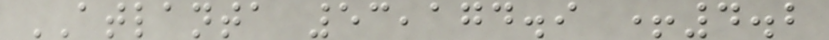ATLANTA 53,174.9 +4.2
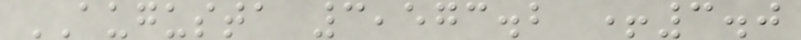AUGUSTA 3,573.2 +3.0
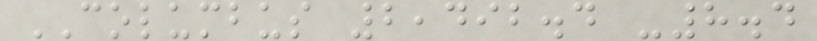COLUMBUS 2,492.4 -8.4
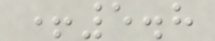+5.8
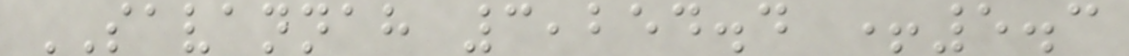SAVANNAH 3,254.4 +5.3
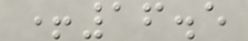+16.5
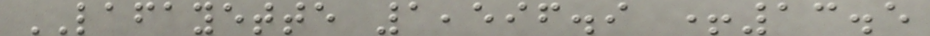LAFAYETTE 1,596.9 +13.5
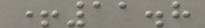+11.8
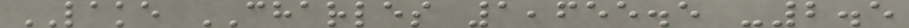LAKE CHARLES 1,655.5 -2.5
